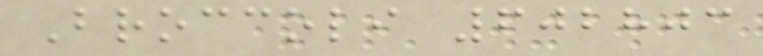Broccoli 602803
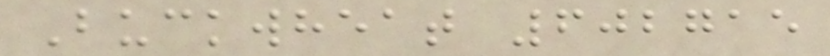Buckwheat 602715
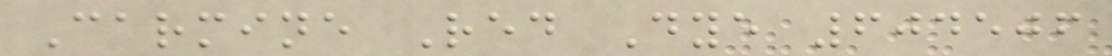Carmine Red Dye 604506
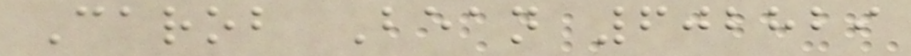Carob Bean 602829
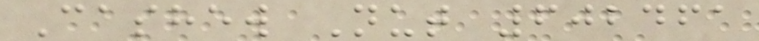Cashew Nut 602461
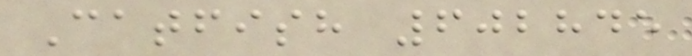Catfish 602845
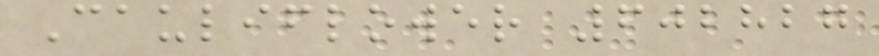Cauliflower 602827
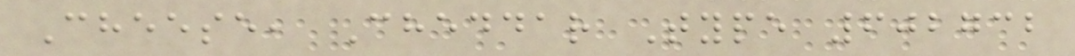Cheese, Cheddar Type 602732
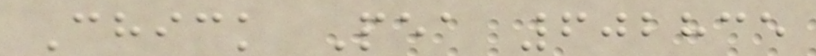Chick Pea 602835
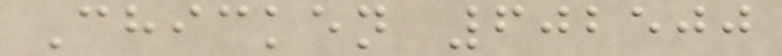Chicken 602500
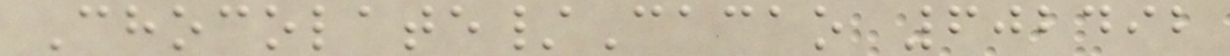Chocolate/Cacao 602492
